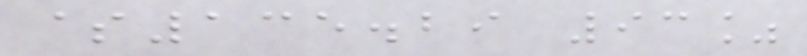$135.29 93%
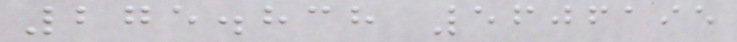275.838 5606195
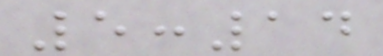5:14
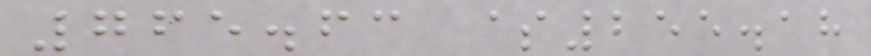765.63 $255.18
